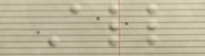All
